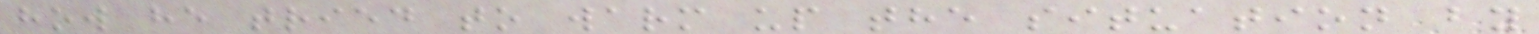how he tried to warm up the situation by
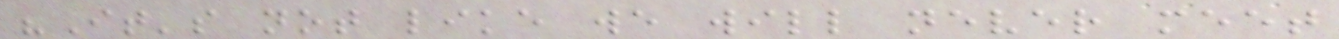"It's not like we will never meet
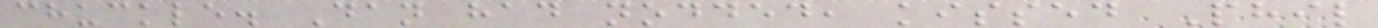chuckle. Dan had nodded, kissed Phil
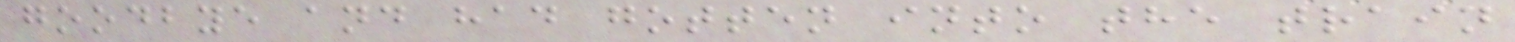goodbye and had gotten into the train
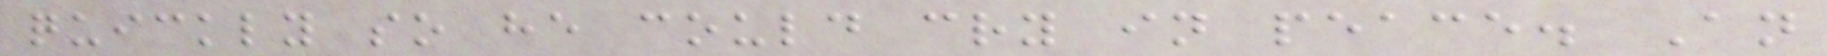quickly so he could cry in peace. An
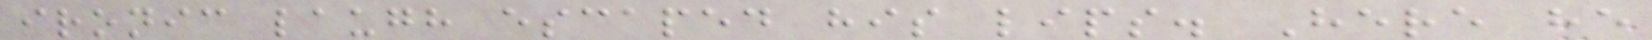ironic laugh escaped his lips. Here he
